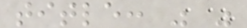title: " "
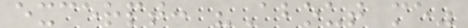excerpt: "About me"
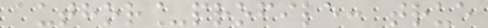author_profile: true
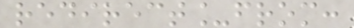redirect_from:
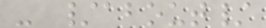- /about/
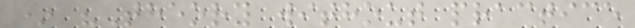* "Theory without practice
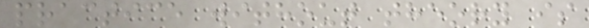practice without theory is
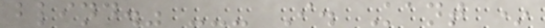blind." --- I. Kant *
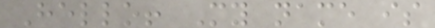Hello! My name is
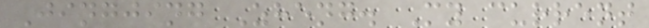Jingjing Zheng. My current
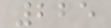225
